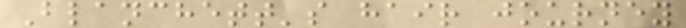Blanchett's hair journey
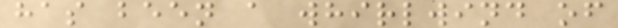has been a whirlwind of
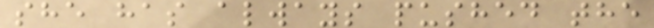she has always pushed the
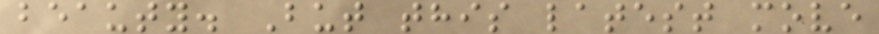beauty. But this latest move
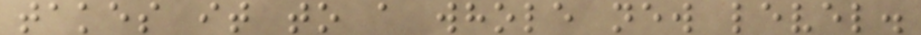takes it to a whole new level.
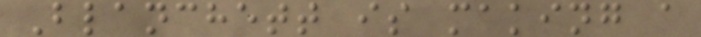Blanchett is making a
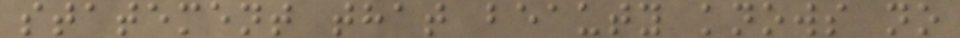statement that beauty knows no
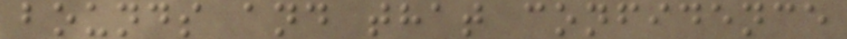bounds and that confidence
